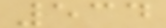534
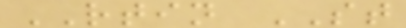RTIN ST
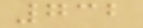732
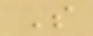S
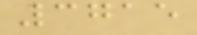3715
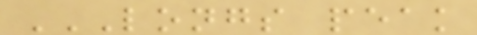LONGS PEAK
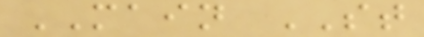MAIN ST
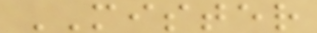MISTER
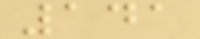141
